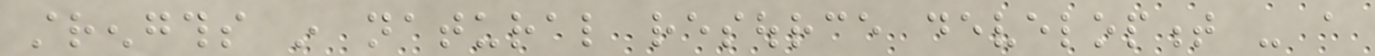strengths in natural resource development - a
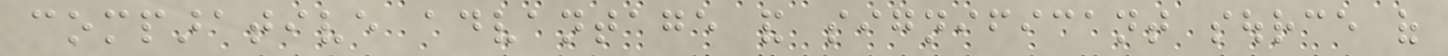comparative advantage and significant source of
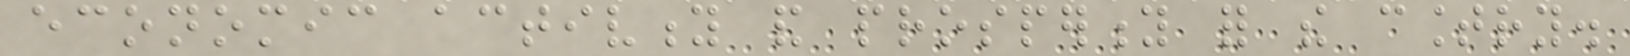economic activity and prosperity for the country.
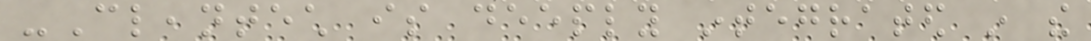-Cleantech is deeply integrated in the
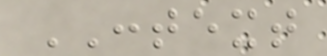CONTEXT
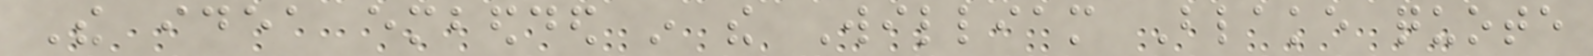The idea embedded in the William Blake quote
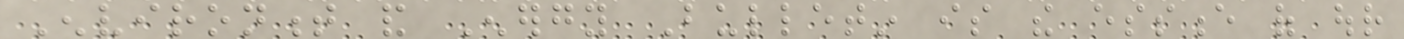Environment and Energy Bulletin is the essence of our
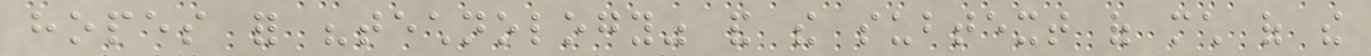hopes for "technology" and the subtext of much of the
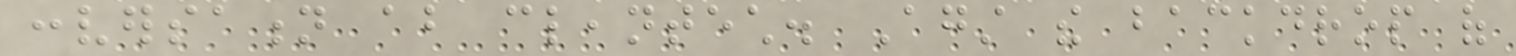conversation about cleantech. Against the backdrop of
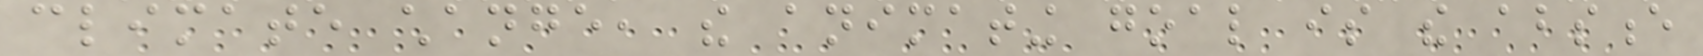climate change, the animating goal is the absence
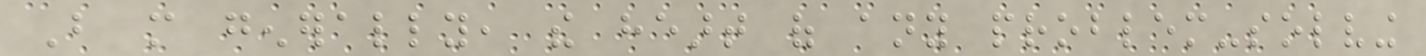But more generally, the heart of any problem-solving
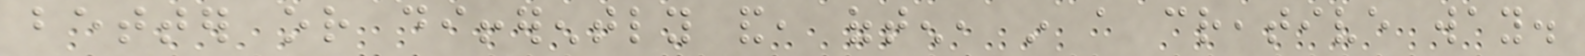better or differently and, often, in a creative way.
